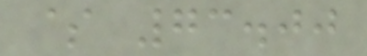$ 73.00
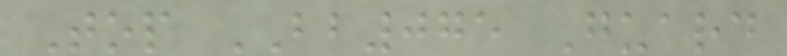Top BB075 Guard
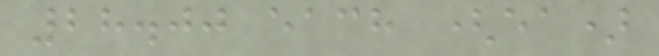28.00 each (ea)
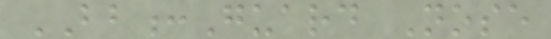BB:Guard Nose
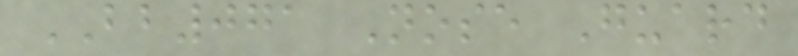BB071 Nose Guard
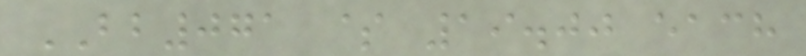BB071 $ 19.00 each
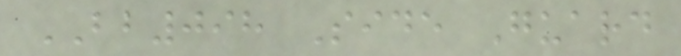BB098 Side Guard
